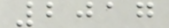2017
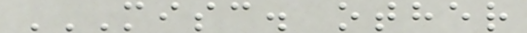MISC. OTHER
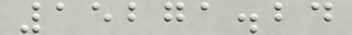15271.24
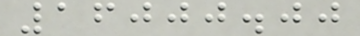16000.00
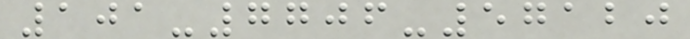101-7706-57120
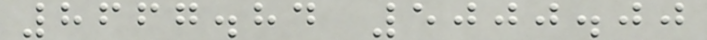8667.84 5000.00
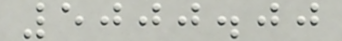5000.00
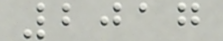2017
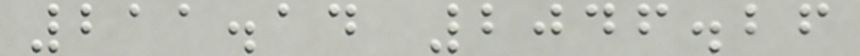211.14 2046.26
